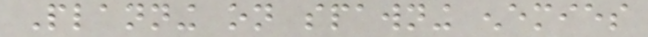Planning on spawning enemies
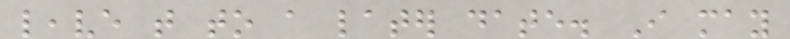leave that to a later date. I may
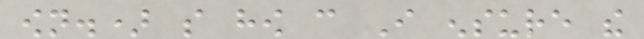own.) so how can I ensure the
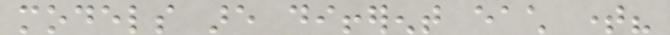models are different each time?
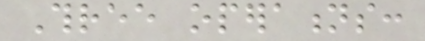Three operations:
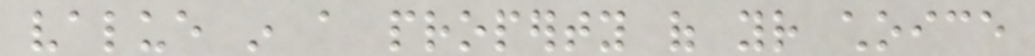value in a property of your choice
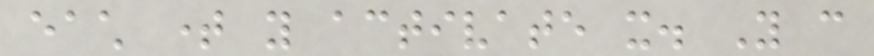each time you activate it. You can
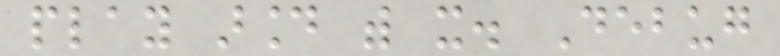play around with it. Debug
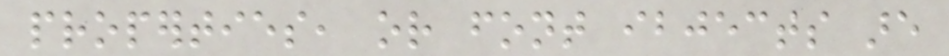properties, or font ibjects are
